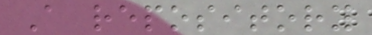A repository
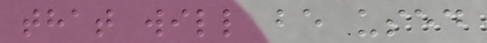that will be used
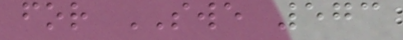for SWE 573
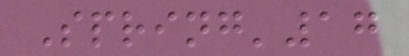Spring'17
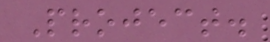Project.
